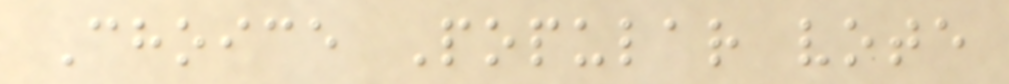Choice Popular vote
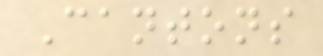Cantons
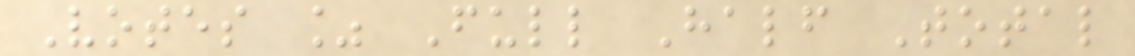Votes % Full Half Total
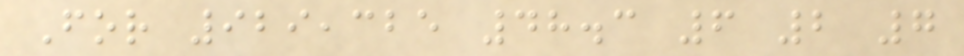For 929,325 48.3 6 2 7
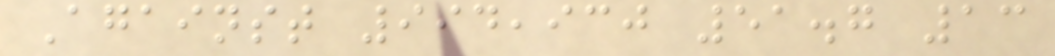Against 994,930 51.7 13
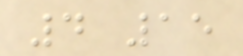4 15
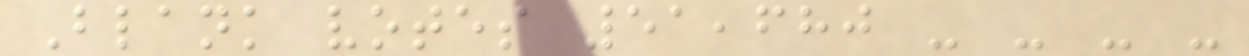Blank votes 51,680 - - - -
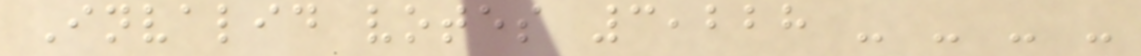Invalid votes 3,228 - - - -
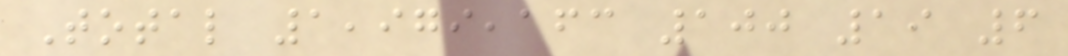Total 1,979,163 100 19 6
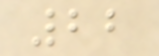22
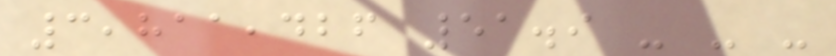3,811,426 51.9 - - -
